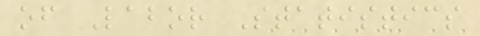of Labor Statistics
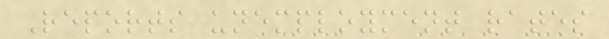Reports unemployment rates
